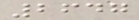2647
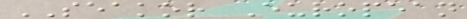SEAKOR European
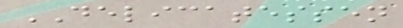DELICATESSEN
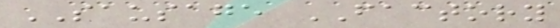SAUSAGE FACTORY
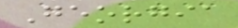Georgia
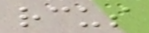rcus
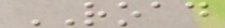ROAD
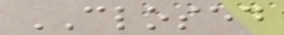CLOSED
